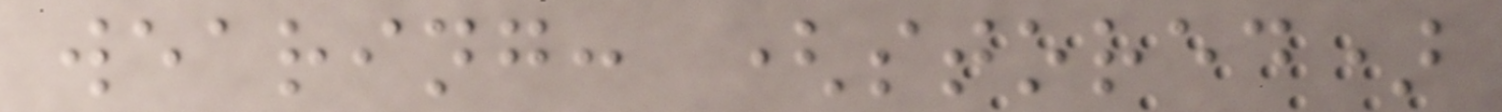wearing: (stored)
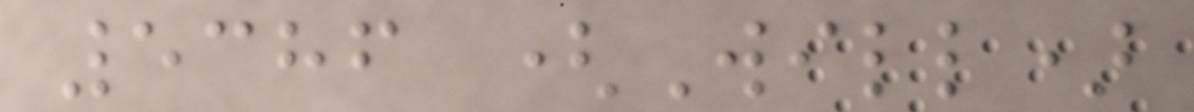5386 (Will)
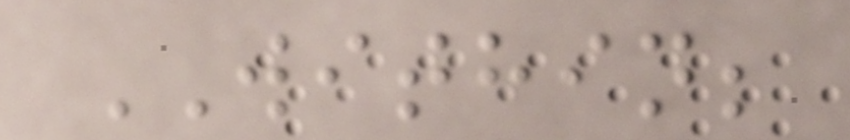WITHIN;
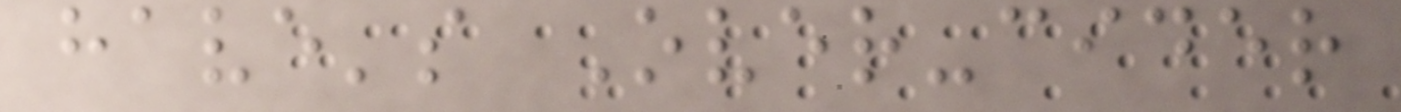have's Over-cider
